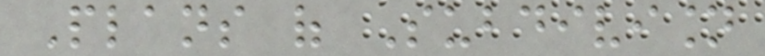Plans of Subdivision
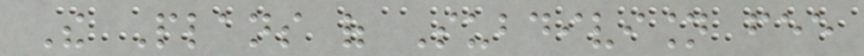The Plans of Subdivision fee
